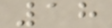18
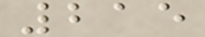215
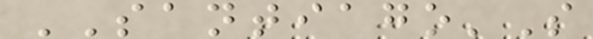SANTIAGO'S
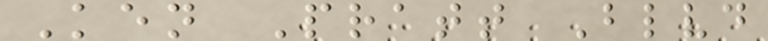Ken Pratt Blvd
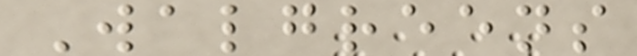Walgreens
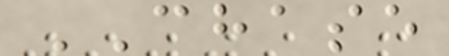CHASE
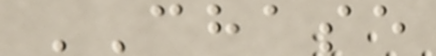CHASE
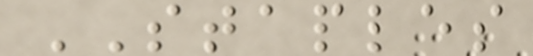STAPLES
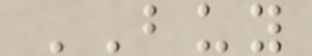BUY
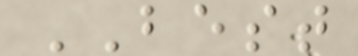BEST
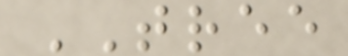TREE
